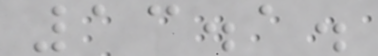13.1.
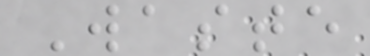Waste
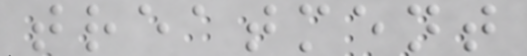treatment
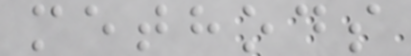methods
